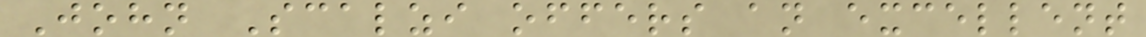John Scalzi offers an excellent
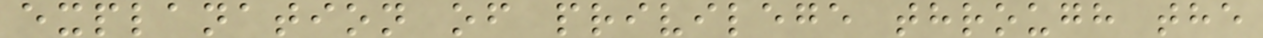explanation of privilege through the
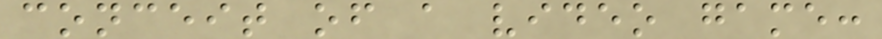conceit of a video game:
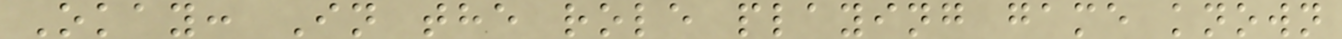Okay: In the role playing game known
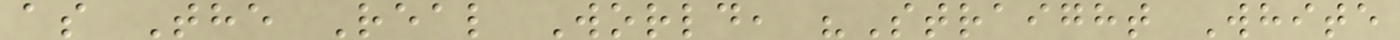as The Real World, "Straight White
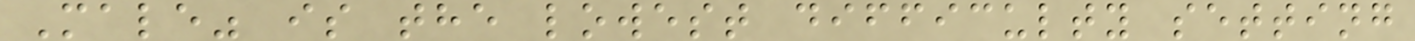Male" is the lowest difficulty setting
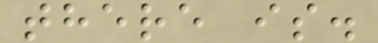there is.
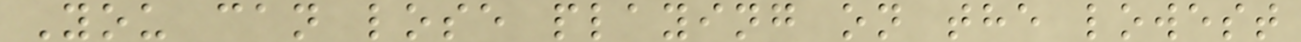You can lose playing on the lowest
